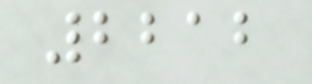2212
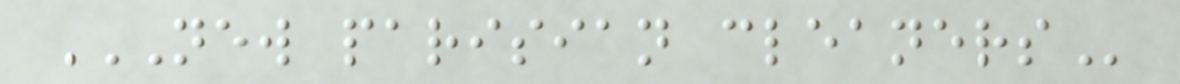NEW PARISIAN CLEANERS
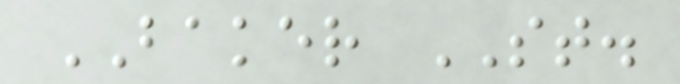BAKER ST.
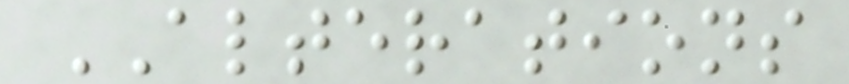ALTERATIONS
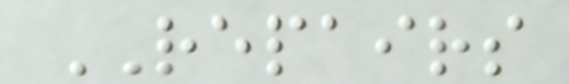REPAIRS
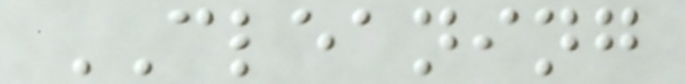CLEANING
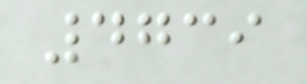4739
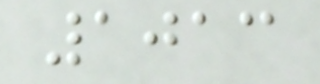1013
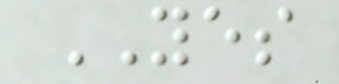YES
